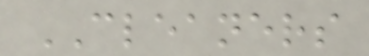CLEANERS
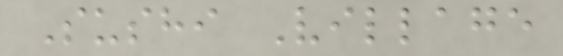Sushi Village
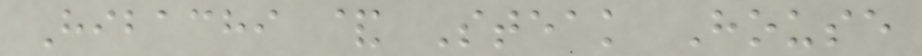Hibachi & Steak House
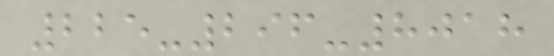225-296-8018
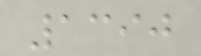1390
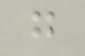g
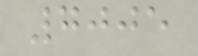7005
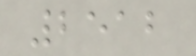2512
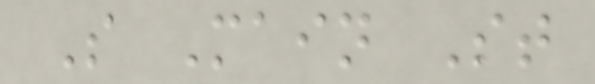S Main St
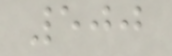500
